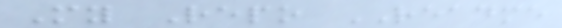My Repo README
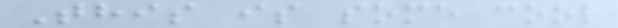This is some cool
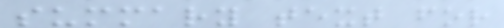summary text for
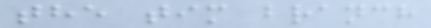the tim branch
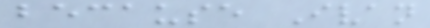because Ivan
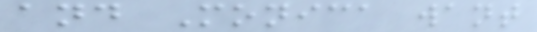and Monica want
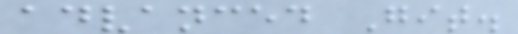advanced Git.
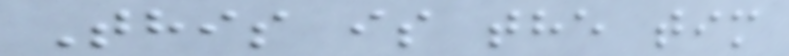This is the tim
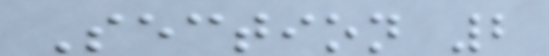Section 2
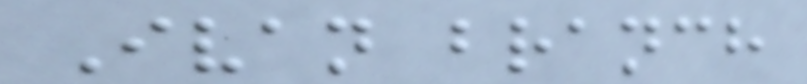Ivan branch
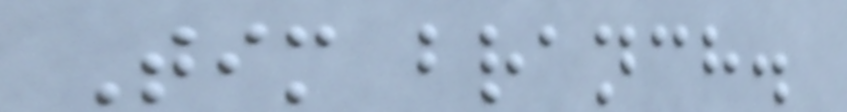Tim branch.
